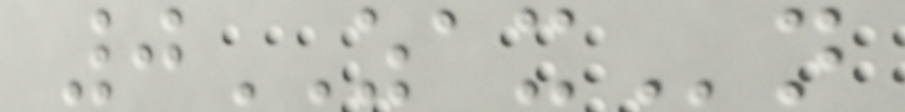0ZAXn
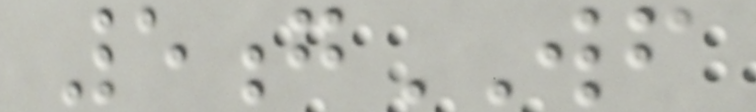5gWF
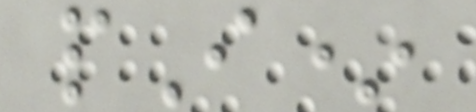pI*
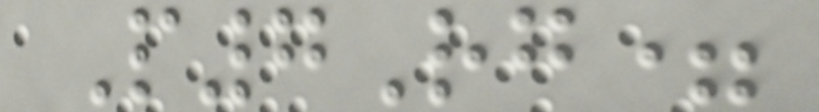P7Rg=
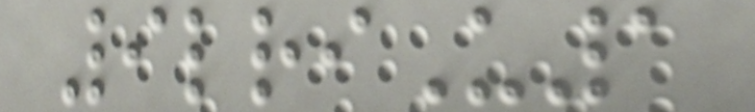9lriU1
